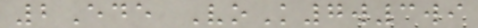2Ede VoK7w3wi
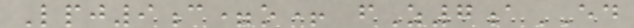Lpj9c=o+ fZ7aED
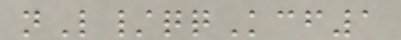nL/qqKcf1
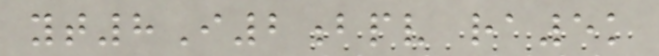yt8I2bpv ra5k
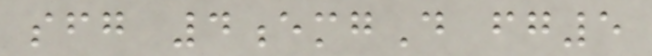sfg 4emgD fg5
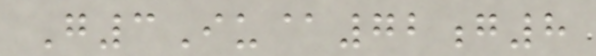G3Iu@72g8
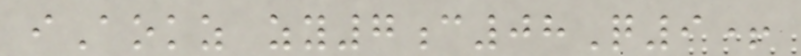iAokz zy7c08Q9+
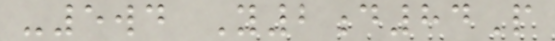-5wd Y2d84P
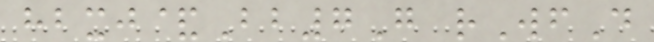hbxj&Bb7G rWfD
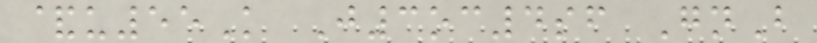&u55K J3oc4sf GnB
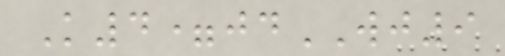K4=jdWJ9
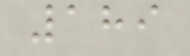189
